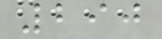290
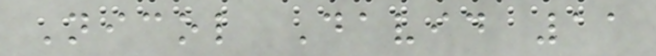Nicol David 11
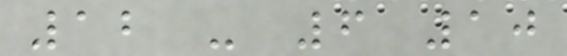12 - 6 10
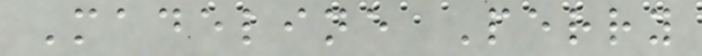Madeline Perry
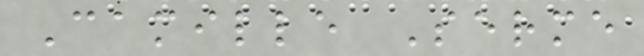Camille Serme
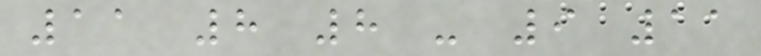11 8 8 - 9 11
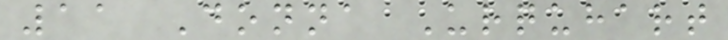11 Donna Urquhart
